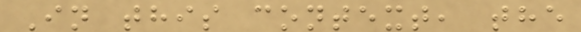In this context, the
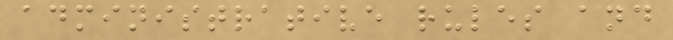administrative rules and
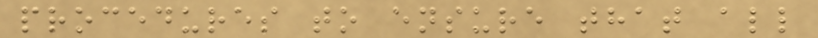procedures to ensure that all
